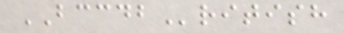BCCDBritish
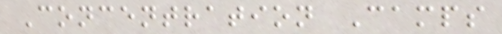Concentration Camps
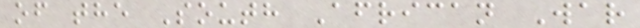of the South African War
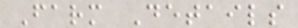Farm Details
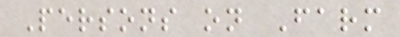Persons on Farm
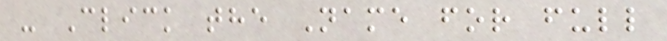- Click the Name for full
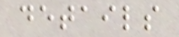details
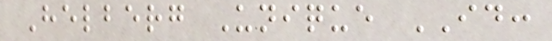Helberg Unique ID:
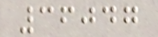36047
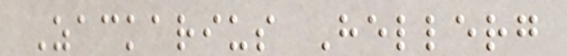Zackarius Hellerg
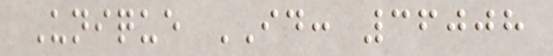Unique ID: 36008
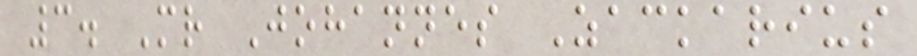3. Mr Johannes Zackarius
